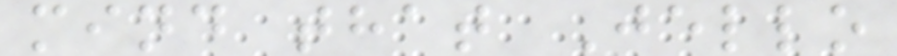mind that Jello
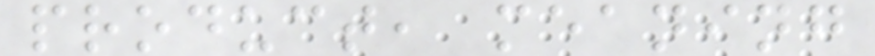product, meaning
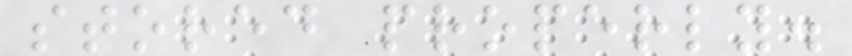stored properly.
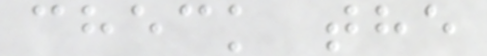check the
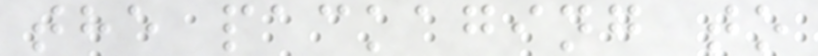the packaging to
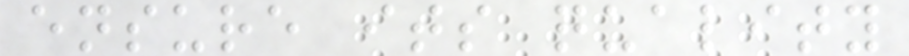ensure its quality
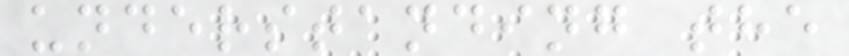understanding the
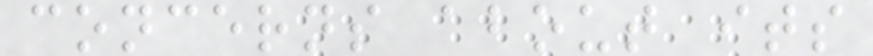concerns about its
